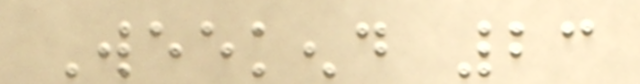Weekend 23
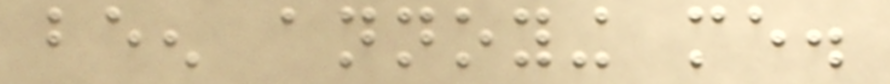been annoying me.
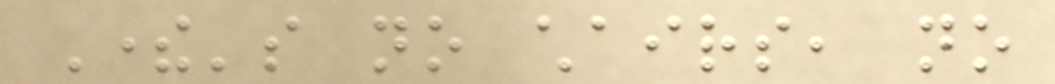There's no chairs, no
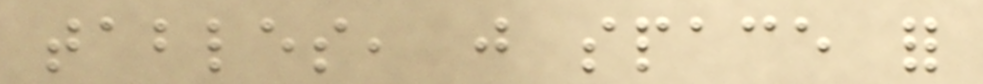tables, just space for
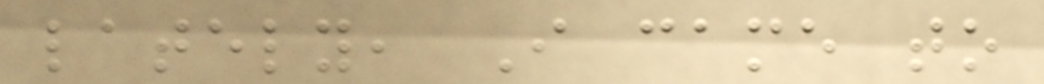lately, I came to
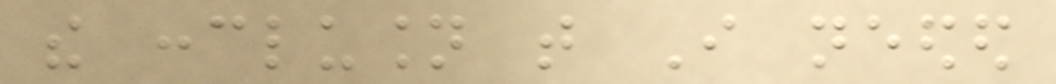the conclusion that I needed
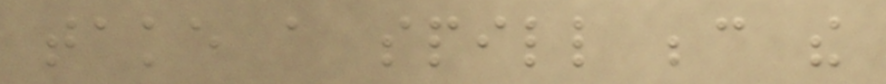take a spill because the
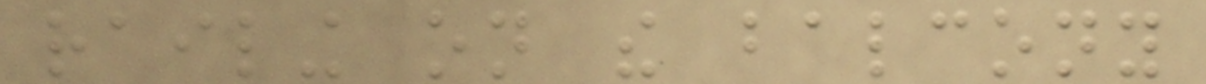railing on the balcony
